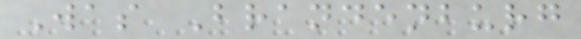Was Brandenburg
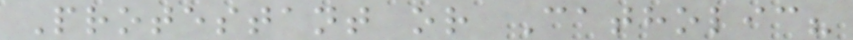Protestant or Catholic?
